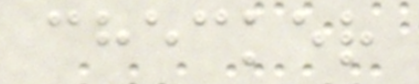checker
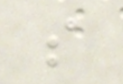s
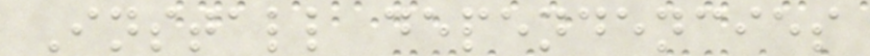Install dependencies
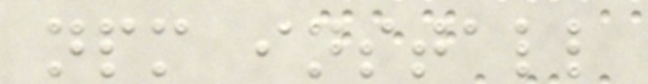npm install
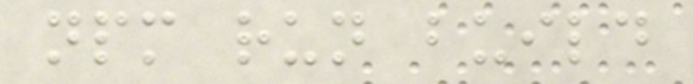npm run build
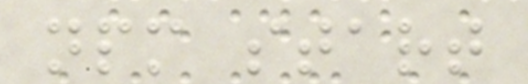npm start
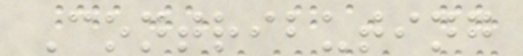Contributing
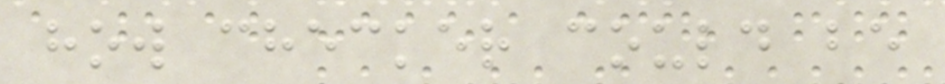how checker could be
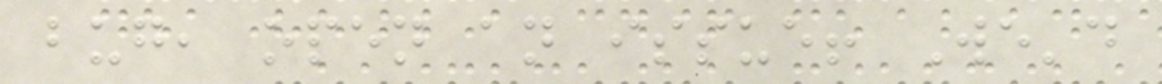bug, open an issue! We'd
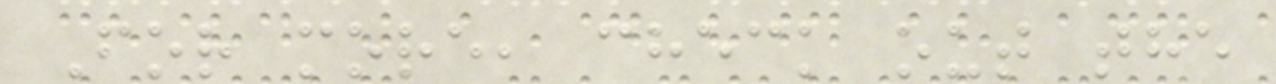For more, check out the
